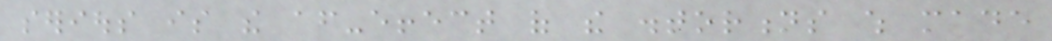serious is the after-effect of the distortions which made
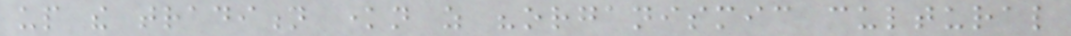up the tradition known as "organismic cultural
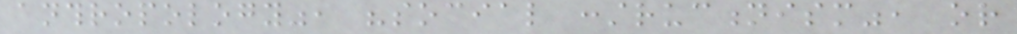anthropology", "social constructionism", or
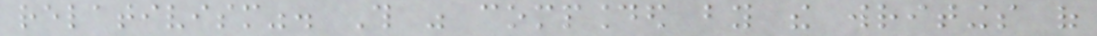relativism". This was compounded by the writings of
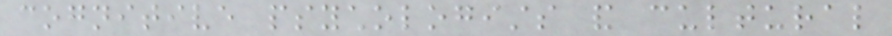cognitive psychologists and cultural
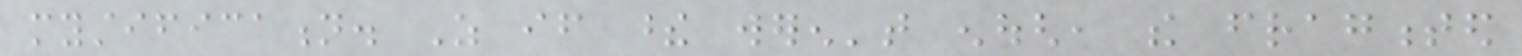mystification. As if these weren't enough, the fragmented
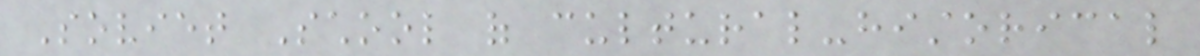Soviet School of cultural-historical
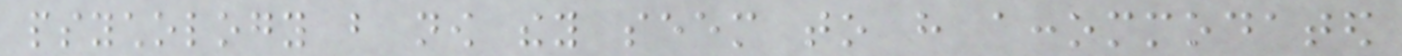psychology but now they seem to have accommodated
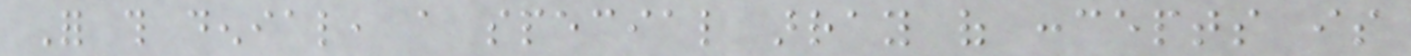For this denial, a special array of concepts is
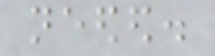needed.
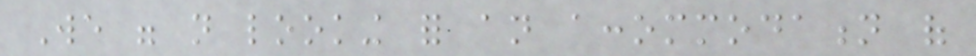We were not looking for an accommodation of
